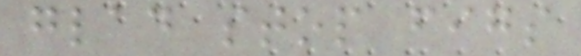glad stop figs
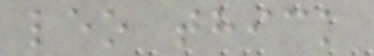leo thick
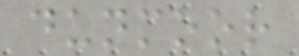dunmoor
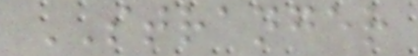STRANGER
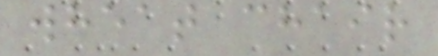wheat chair
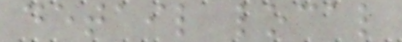detail local
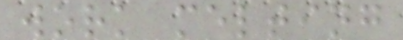work melting
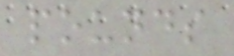pounds
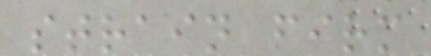strain firm
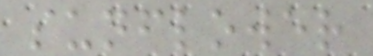sunflower
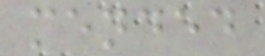mended
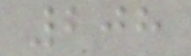208
